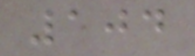104
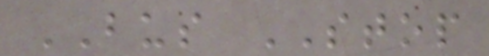BUS STOP
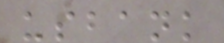usbank
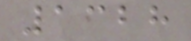1328
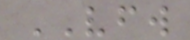VFW
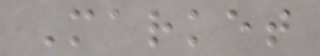Market
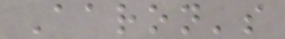Aaron's
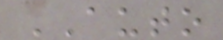AUTO
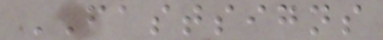FASTSIGNS
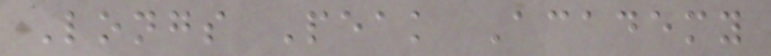Longs Peak Academy
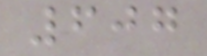607
